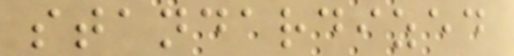standardized
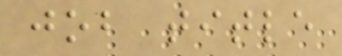job title
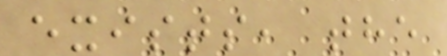exists, the
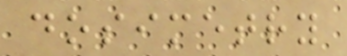dosimetry
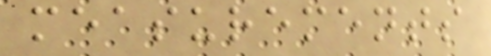measurements
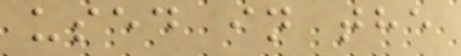used in the
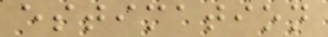estimation
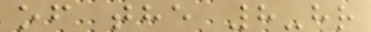of the 8-hr
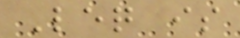Leq is
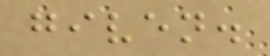given.
